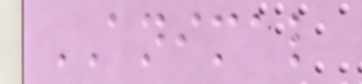ANIMAL
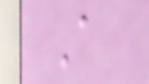A
